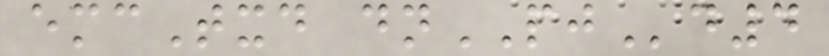emcTxd dnPJd4
